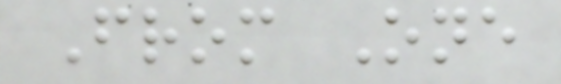From One
